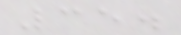35.
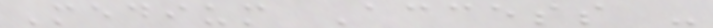Medium Access -
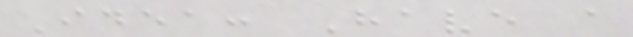Idea: Have a
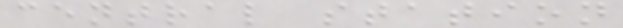central station
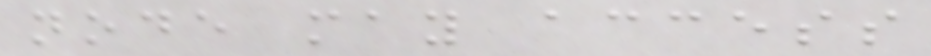node may access
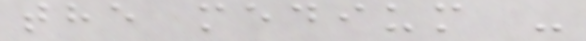the medium -
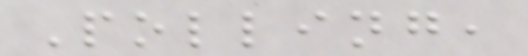Polling,
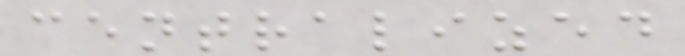centralized
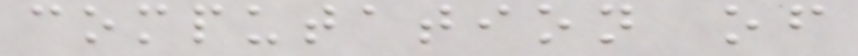computation of
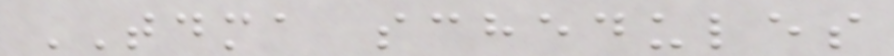TDMA schedules
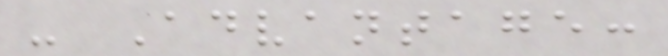- Advantage:
